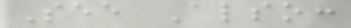See Also:
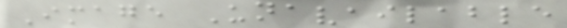Image Unavailable
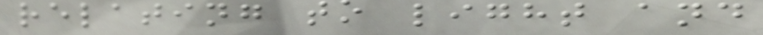relating to light and
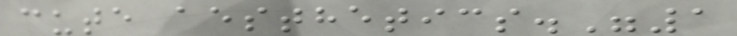cute aesthetics."1
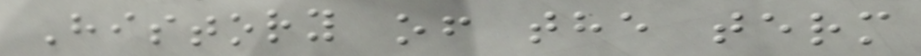History of the term
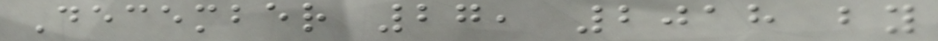December 27, 2018 by
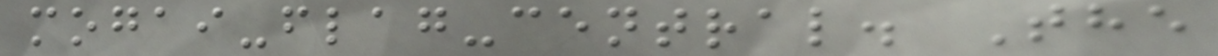mogai-flag-central. The
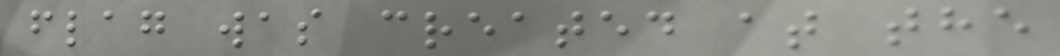flag was created at the
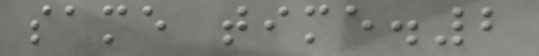same time.2
